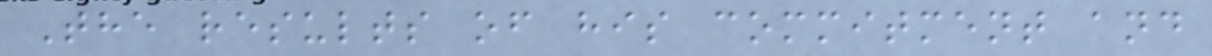The results of his commitment and
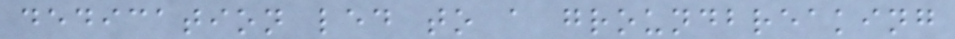dedication led to a groundbreaking
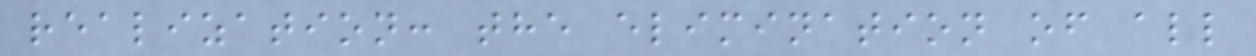realization: the elimination of all
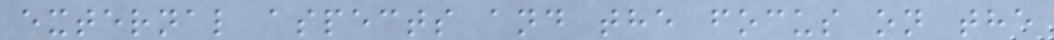external aspects and the focus on the
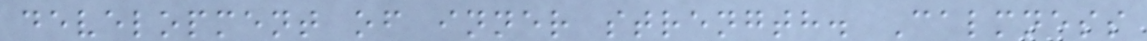development of inner strength. Calmness
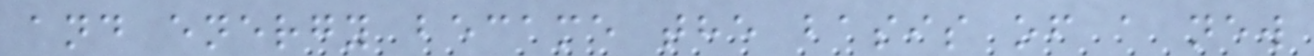and energy became the basis of a new
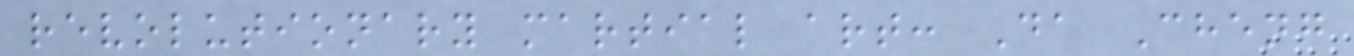revolutionary martial art: Da Cheng
